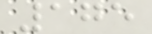175
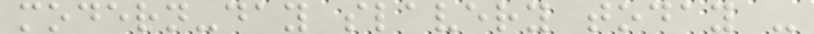modern-day slavery today -
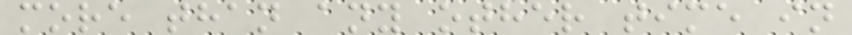more than any other time in
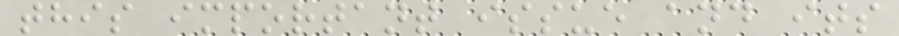this important issue and its
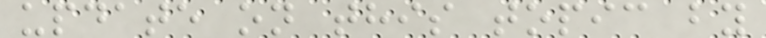update on this topic by
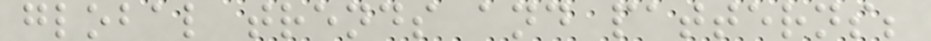global trends and patterns;
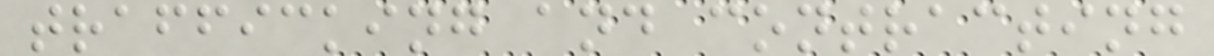trafficking and contracting
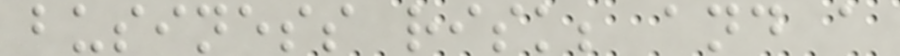business risk; and a
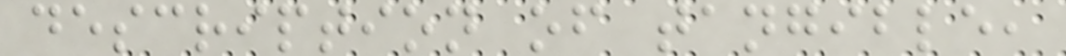description of tangible,
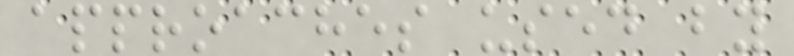approaches used by
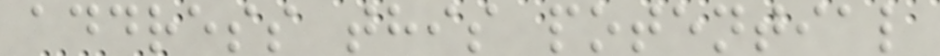address this potential
